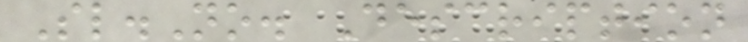Sl.No. Description
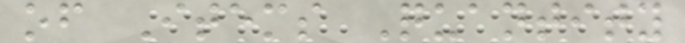of Items Quantity
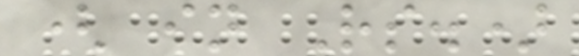( in Rs.)
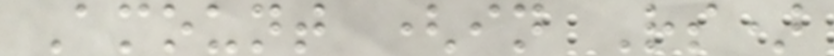Amount (in Rs)
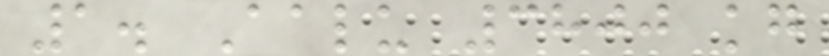1. Aalu 3800 kg
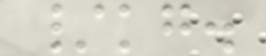/kg.
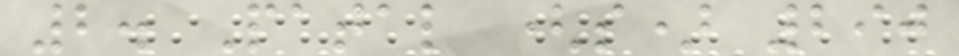2. Patal (s) 290
